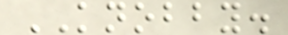KNOBBY.
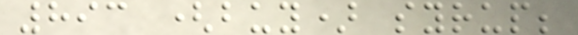893 (buy) syrup;
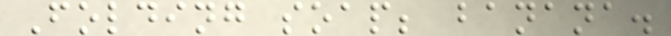Folding soap; banana.
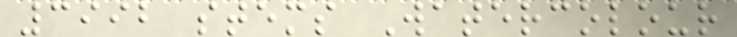3992 stems Watercolour
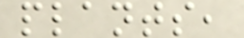plants,
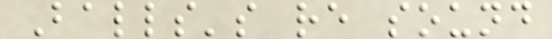Balls's re sound
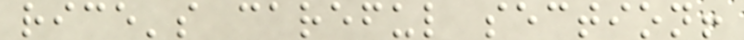rice's careful section!
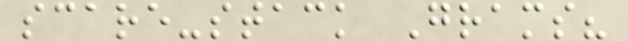scare-stack Grams?
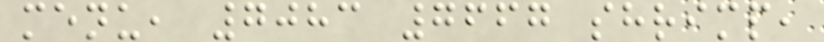menu, 7083 7667 shrimp,
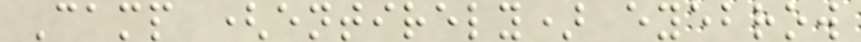Camp (entirely) eyebrow
